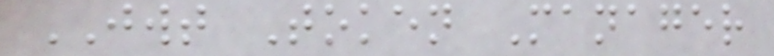JWT Token Manager
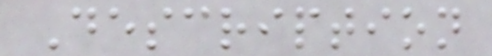Description
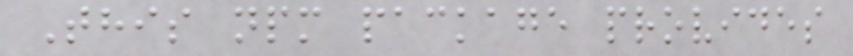This npm package provides
